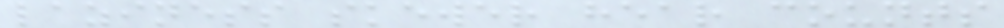laziness skewer hear counts
